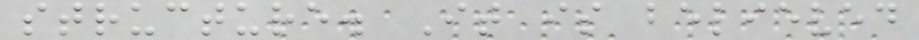structure. It is believed
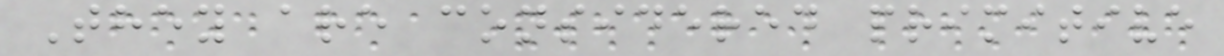They are considered primitive
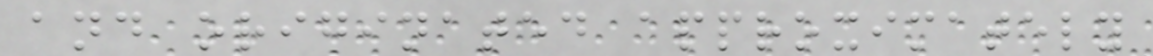and originated approximately
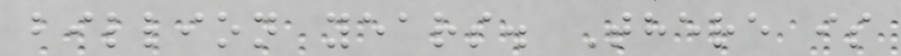billion years. There is
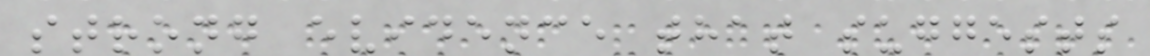strong evidence that suggests
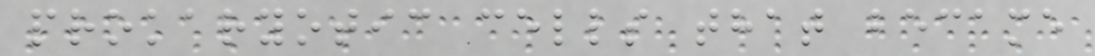prokaryotic cells that became
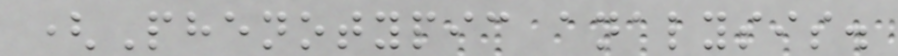(Phenotypic analysis.
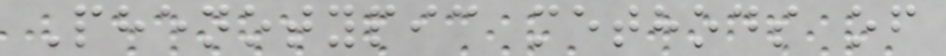Phenotypic methods of
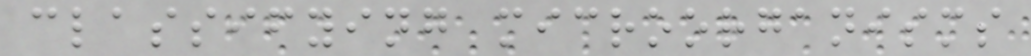classifying microorganisms
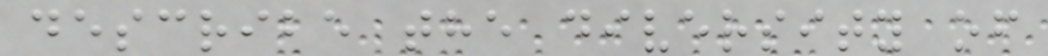describe the diversity of
